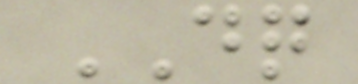DQ
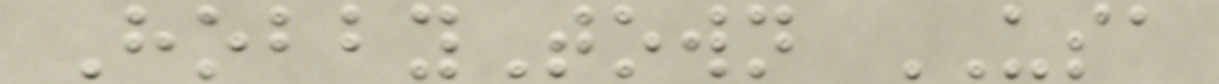HobbyTown USA
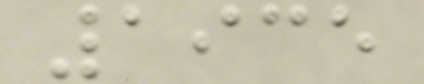1935
